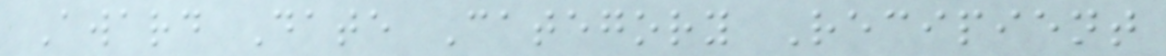Award Date Category Recipient
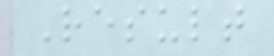Result
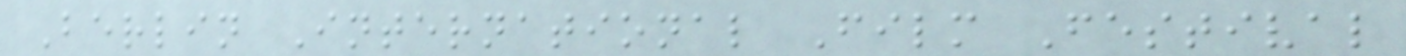Berlin International Film Festival
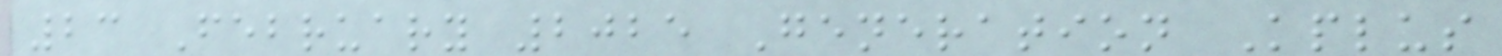23 February 2025 Generation Kplus
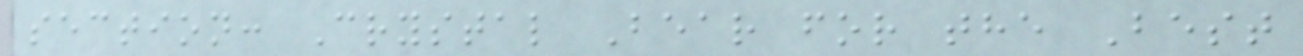section: Crystal Bear for the Best
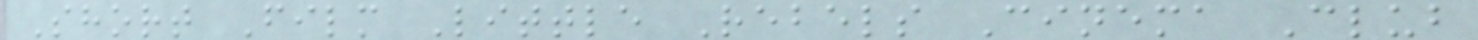Short Film Little Rebels Cinema Club
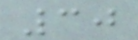30
